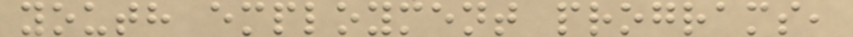youth employment programs,
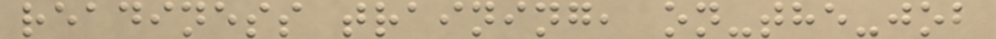readiness training, on-the-job
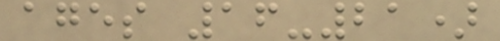ages 16-21)
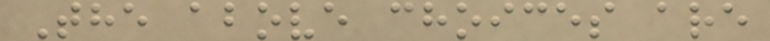The above choices are
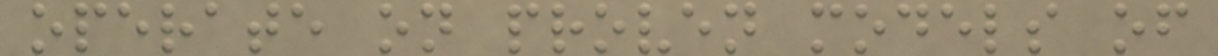operate on proven models of
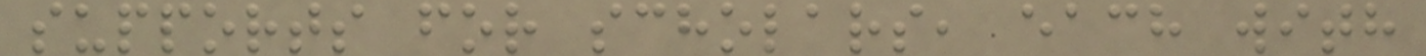supports for scholars, each with
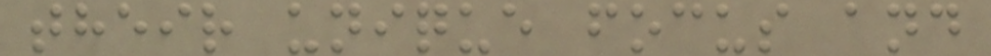their unique focus and
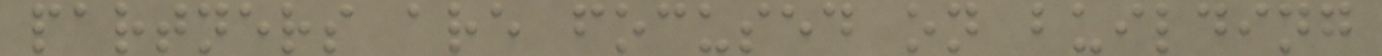partners are focused on building
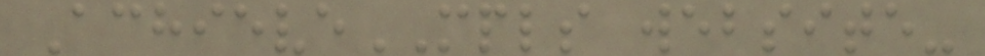AchieveMPLS website-
